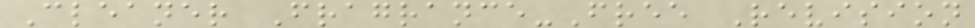Cleaner Fragrance-Free Revision
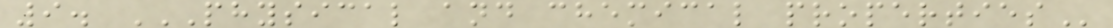9. PHYSICAL AND CHEMICAL PROPERTIES
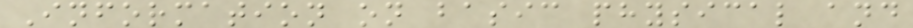Information on basic physical and
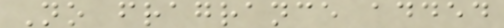No fragrance added
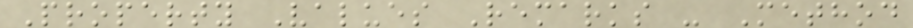Property Values Remarks - Method
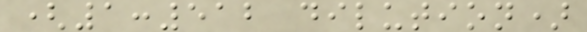(1:512 dilution)
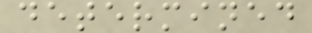determined
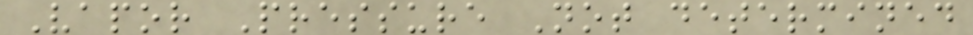Vapor Pressure Not determined
